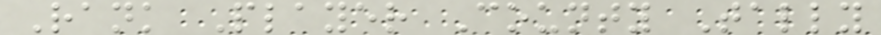Rank Player County Tally
